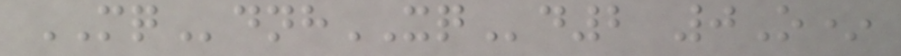MQdnhXQd2 0O*
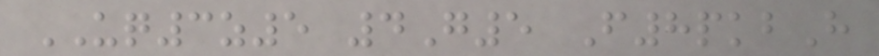UQ3z5 4G5 F8pkbH
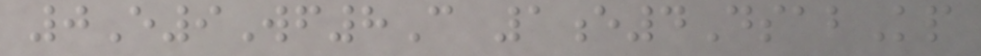0E9Wf8C 1e4DsabKp
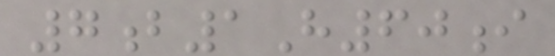7b1H60i
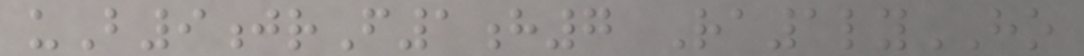uB9jrF1h7 Ra1lyHO
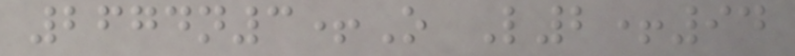2674n3+O L2+94
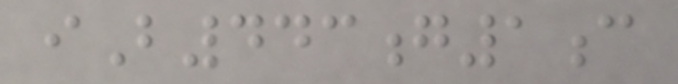iB443g1c
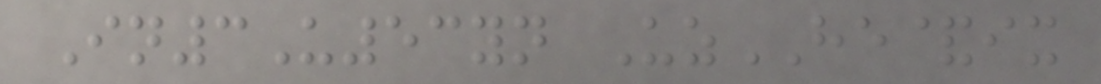In3U53yn UzHE&ix
